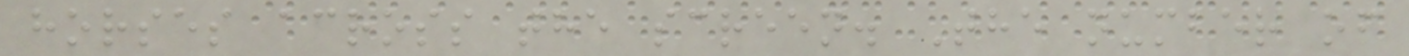horses across the screen. The number of
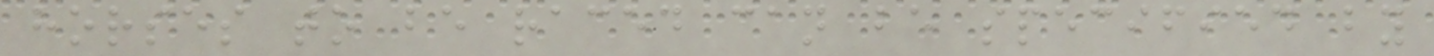horses to be raced can be specified by
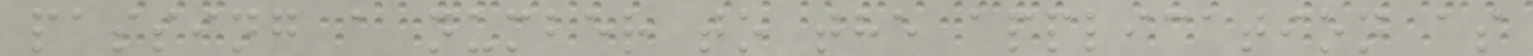passing a number to the application as
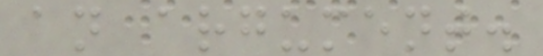an argument.
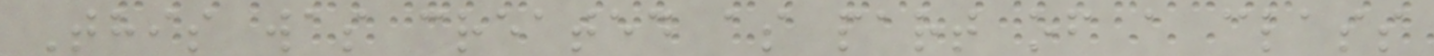This was created as part of a class
